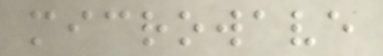microwave
